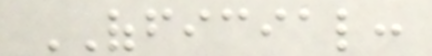OFFICIAL:
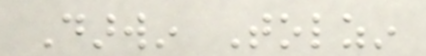Darwin Tolzin
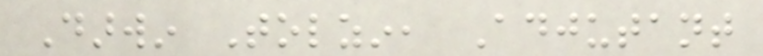Darwin Tolzin, Adjutant
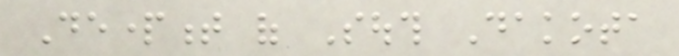Department of South Dakota
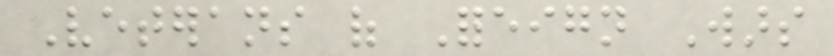Veterans of Foreign Wars
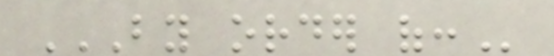BY ORDER OF:
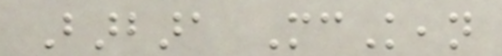Barbara McKean
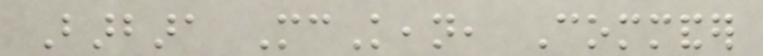Barbara McKean, Commander
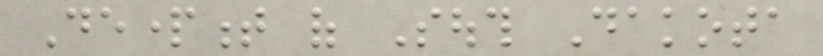Department of South Dakota
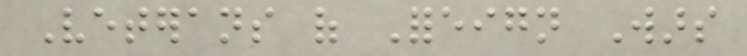Veterans of Foreign Wars
